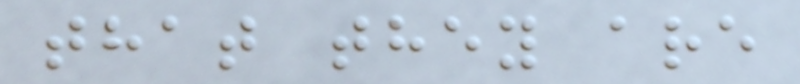that they are
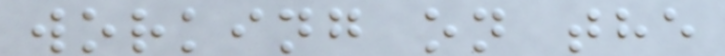working on the
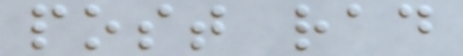post rad
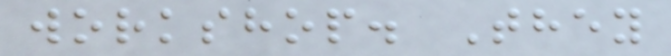workshop. They
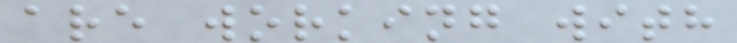are working with
